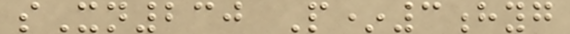sXn230 P*3hyg
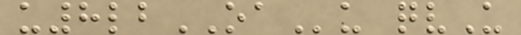u8lbOAu qvU
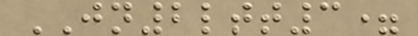JN2ltt3=
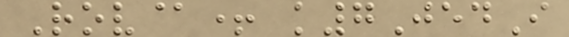Rov@+ k7JedI
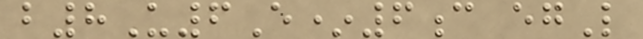b8U6E*6c egL
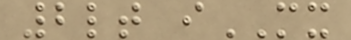2lt iMX
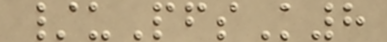/uPfsK8
